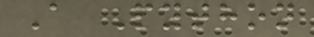A Python
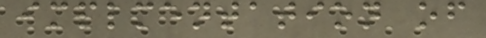implmentation of
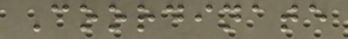Coordinate
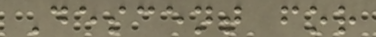Descent for
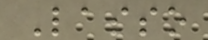Lasso
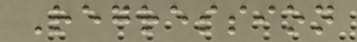Regression
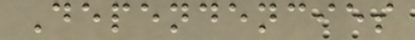Dependencies
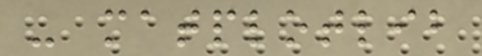- matplotlib
